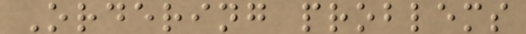Ordering problems
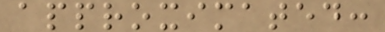approximated:
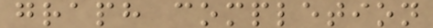graph completion
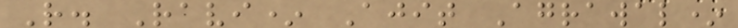R. Ravi* Ajit Agrawal*
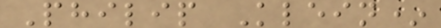Philip Klein*
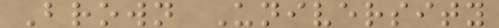Brown University
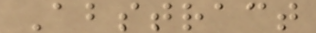Abstract
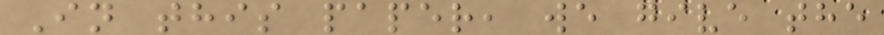In this paper, we give the
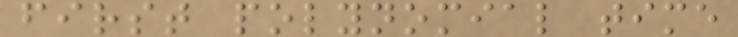first polynomial time
